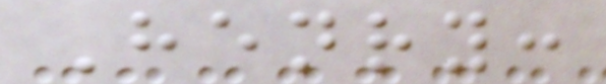Henry:
